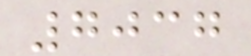7037
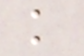k
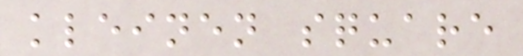kleinen square
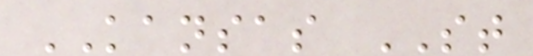KANSAS ST
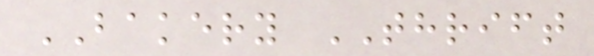BAKERY THRIFT
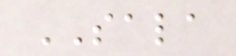SALA
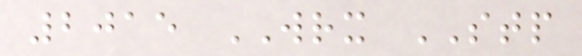2015 WRX STP
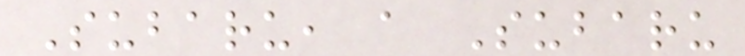Subaru, a Subaru
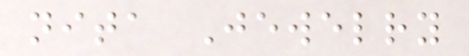nita Jewelry
